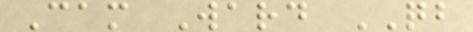Cam Ward QB
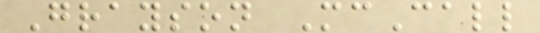Grayson McCall
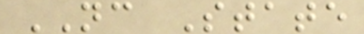NC State
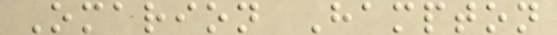Omarion Hampton
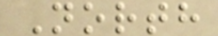North
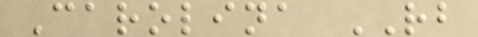Carolina RB
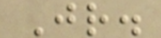Jr.
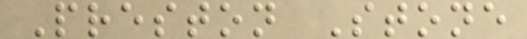Preston Stone
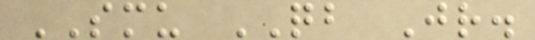SMU QB Jr.
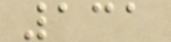131
